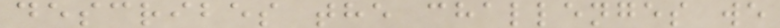describes the challenges we
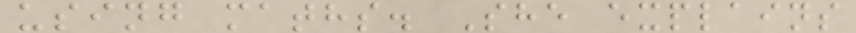using maths. She explains
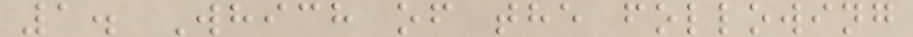1. Which of the following
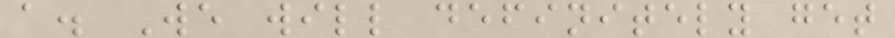a. We will definitely get
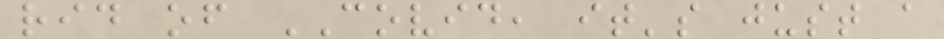rid of COVID, it's just a
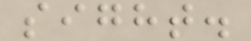sight.
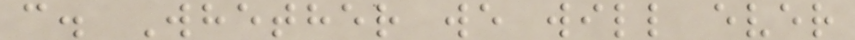c. Whether we will ever
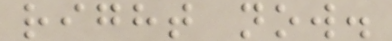right now.
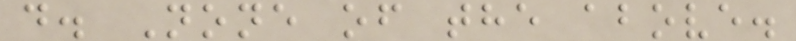d. None of the above.
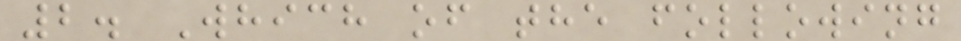2. Which of the following
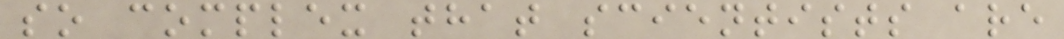so complex that scientists are
